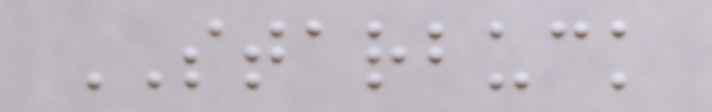STARBUCK
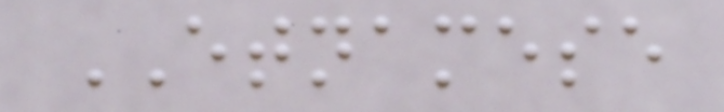ETNAMESE
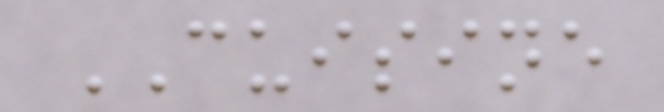CUISINE
